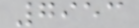7953
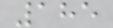185
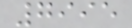7995
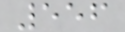556
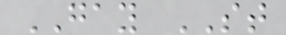GAY ST
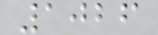1026
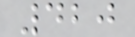420
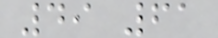49 61
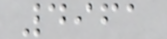4961
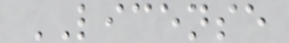LICENSE
